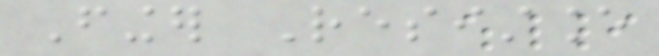Finger Resistance
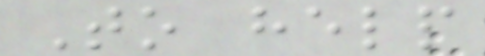To help
